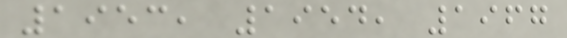1953, 1954, 1967
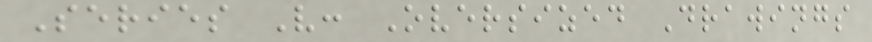Series V: Oversized Drawings
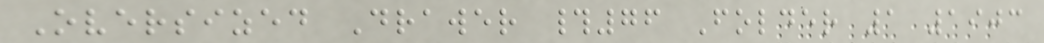Oversized Drawer #76 Folder 1 1903
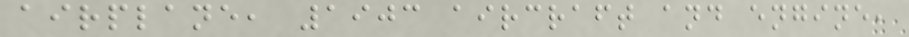airplane, 1903 aircraft and engine,
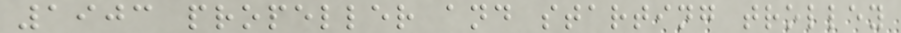1903 propeller and starting trolley
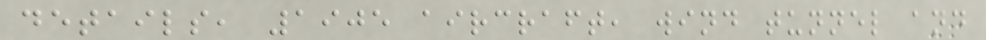details, 1905 aircraft, wind tunnel and
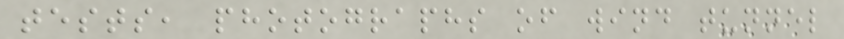tests, photographs of wind tunnel
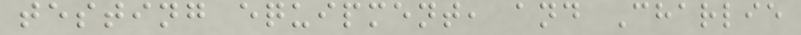testing equipment, and Charlie
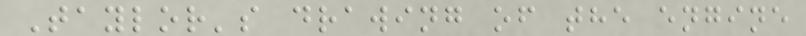Taylor's drawing of the engine
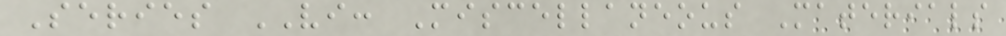Series VI: Miscellaneous Materials
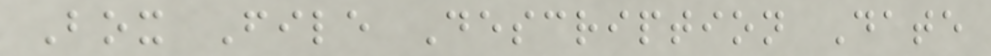Box File Description Date
